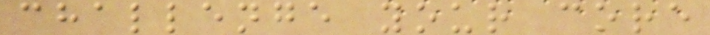challenge your core
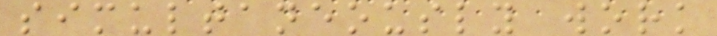simultaneously work
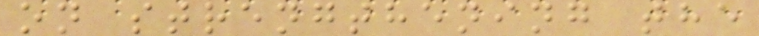on strengthening the
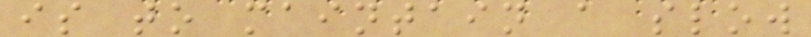is to maintain a slow
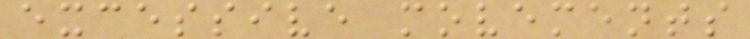excessive movements
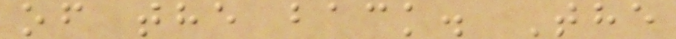of the back. The
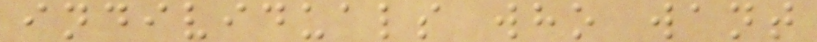individuals who want
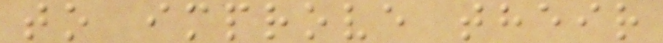to improve their
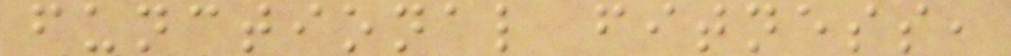functional fitness,
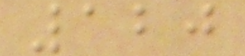120
